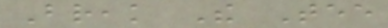Break The Tee
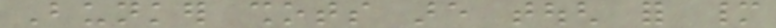Bunker shots are tough for many
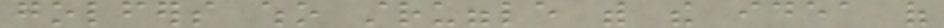golfers who struggle with the idea of
